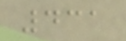431
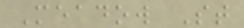Meadow St
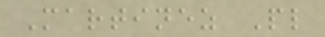Martinez Pl
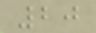20
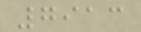7913
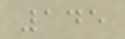145
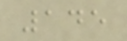145
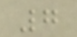7
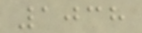1038
